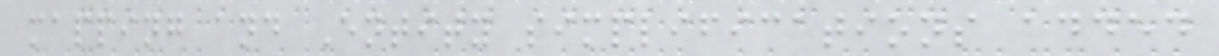mapping and Entity simplifications added
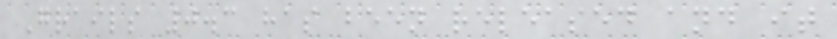Grails 0.3 has been released and it
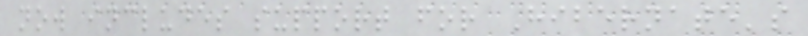now includes support for Hibernate's
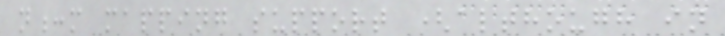n:m mapping support (although in
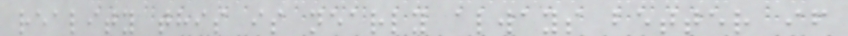reality this is nearly always better if
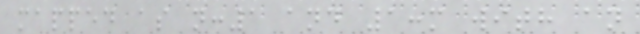mapped as n:1 and 1:m with an
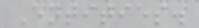Entities.
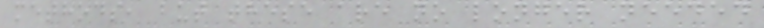methods, but these are no longer needed
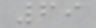69
